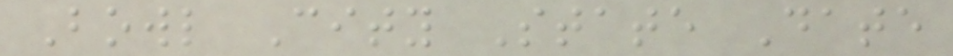Bowl City State Date
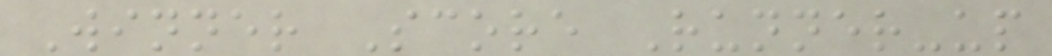Winner Score Runner-up
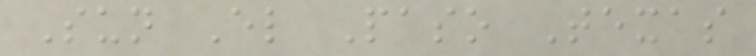Sun El Paso Texas
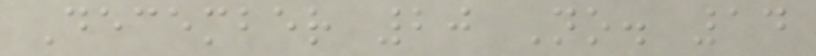December 20 No. 14
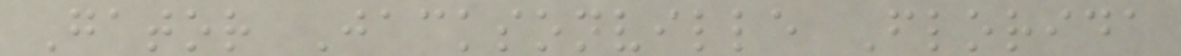Gator Jacksonville Florida
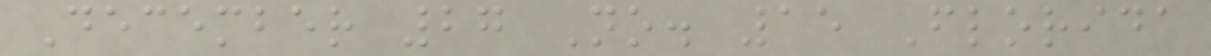December 27 No. 15 Florida
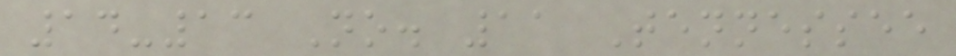14-13 No. 11 Tennessee
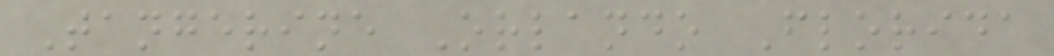Tangerine Orlando Florida
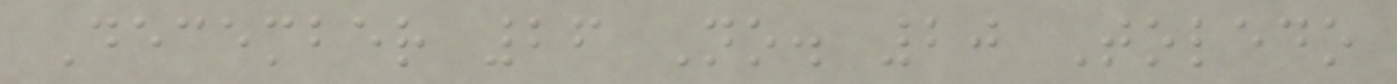December 26 No. 20 Toledo
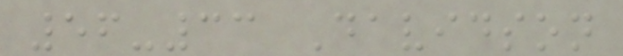56-33 Davidson
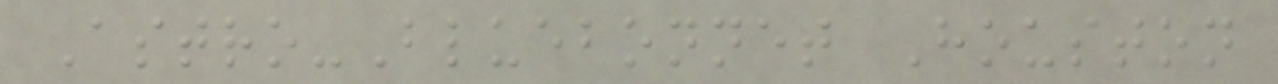Astro-Bluebonnet Houston
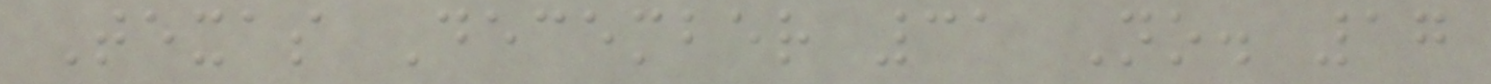Texas December 31 No. 17
